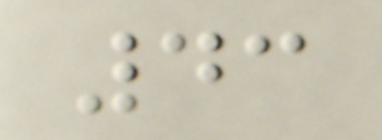43
